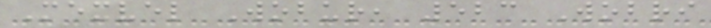Mexvel Wobur, 523 Wobri
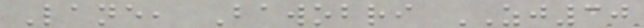Lane, Bawobri ZJ30
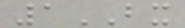1BX
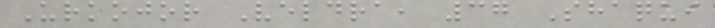Urkojor Veldra, 37 Shaqui
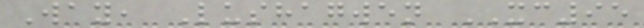Way, Lushagwen XC95
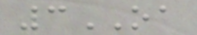3OA
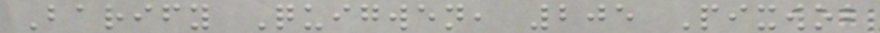Barify Quigwen, 205 Pixwob
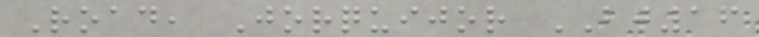Road, Jorquijor BJ16
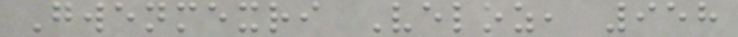Gwenmexri Veloz, 958
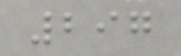297
